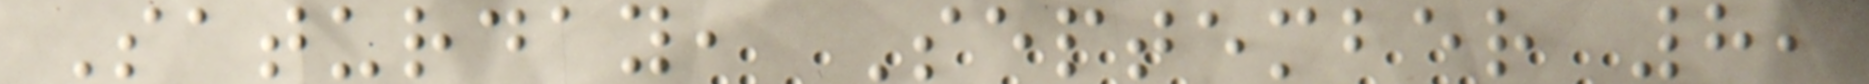Saturday, September 8,
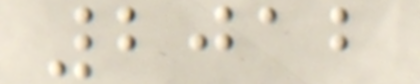2012
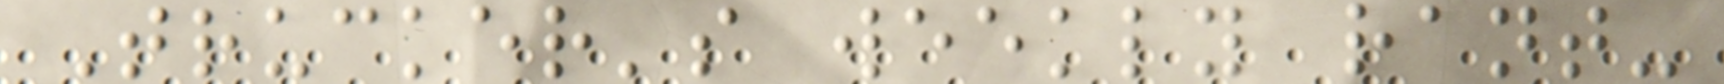Trucker's weekly rant-
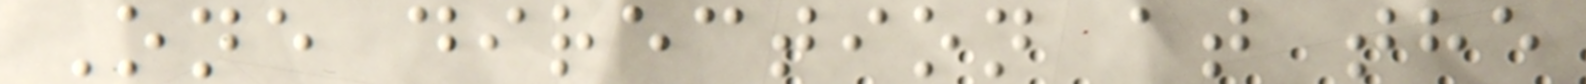One direction at the
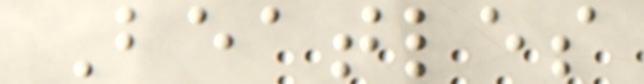Beatles
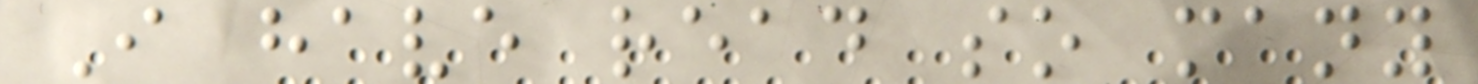I have read so many
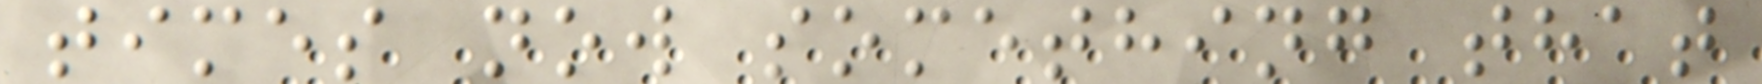times now something that
